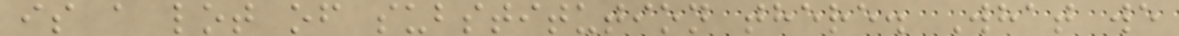is a lot of substitution there. What we
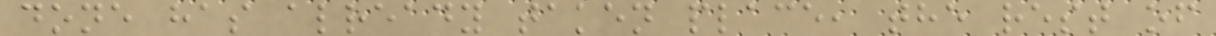done has already taken place, the rest of
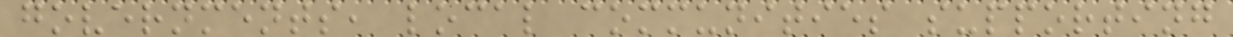governments, local communities supporting
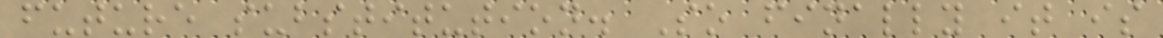future substitution. So finally it is
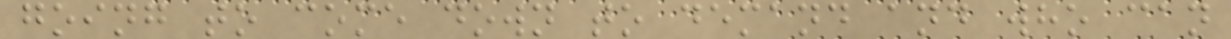going to come down to demand and who can
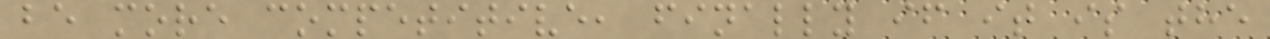be more competitive, finally if it is the
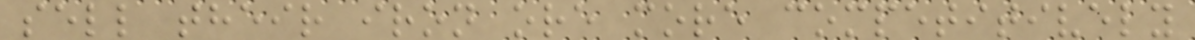sell their iron ore more competitively
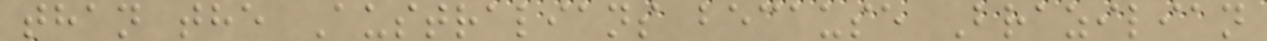than the Australians because Brazilian
